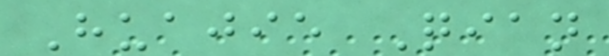Huajie Qian
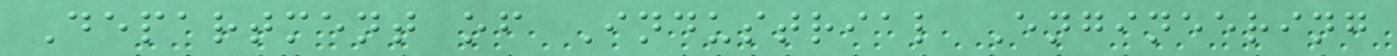Department of Industrial Engineering
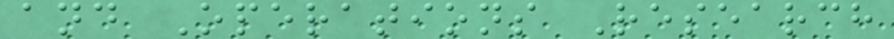and Operations Research
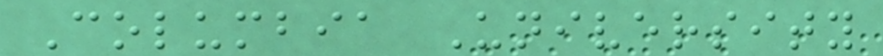Columbia University
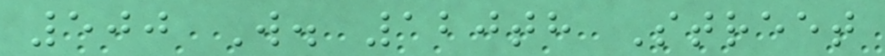500 W. 120th Street
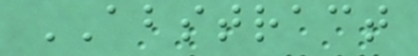ABSTRACT
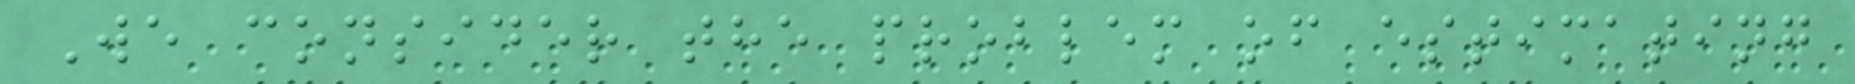We consider the problem of estimating
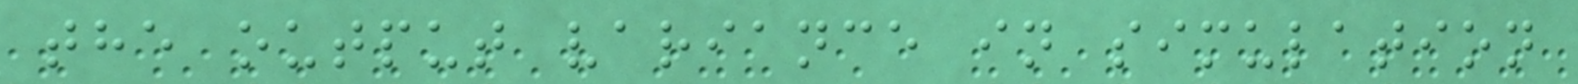the output variance in simulation
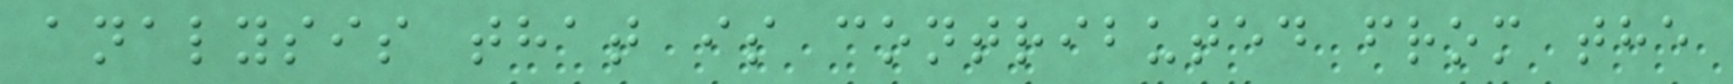analysis that is contributed from the
